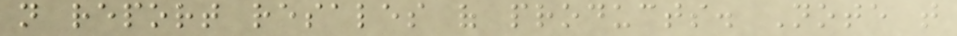not report resales of products. Note that
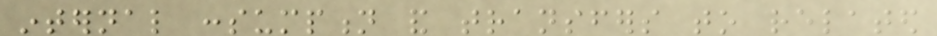internal consumption and transfers to related
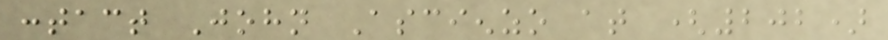contact John Ascienzo at (202)
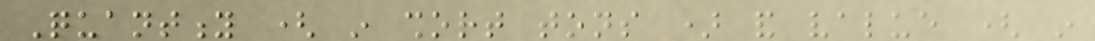Quantity ( in short tons ) and value ( in
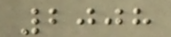2008
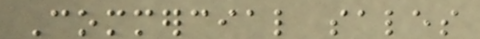Commercial sales
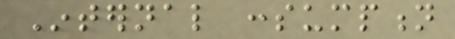Internal consumption
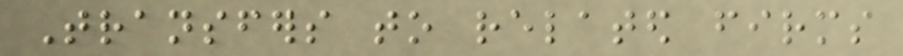Transfers to related firms
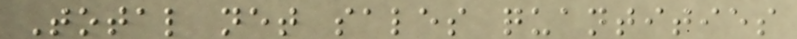Total net sales quantities
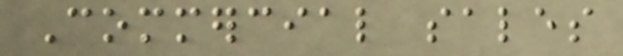Commercial sales
